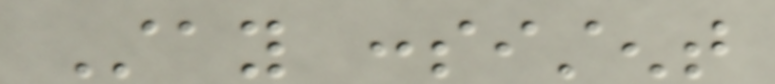Stay consistent
